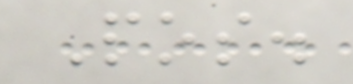Pos.
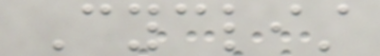Cyclist
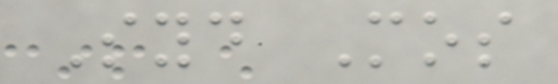Syd Mos
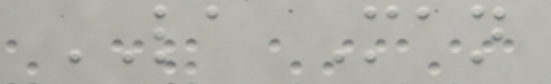LA Man
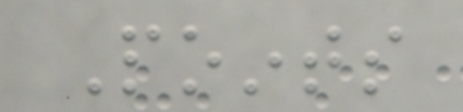Points
